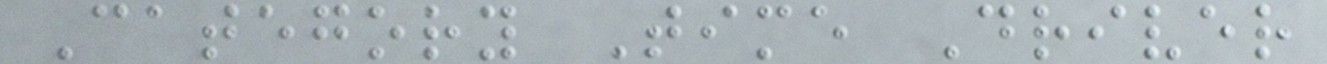Category Time Driver
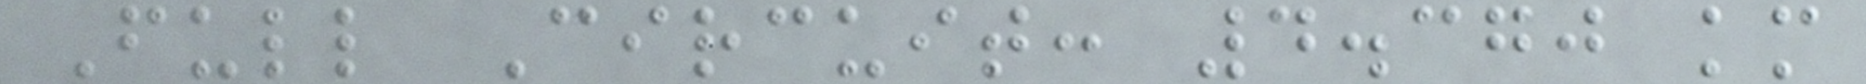Full Circuit: 4.370 km
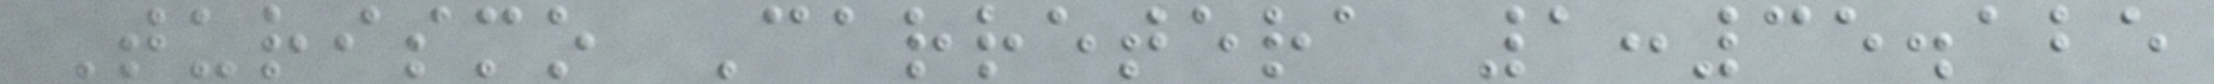Turismo Carretera 1:35.125
